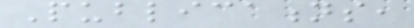Publications,
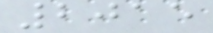2015
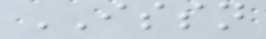ISSN
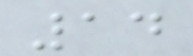14
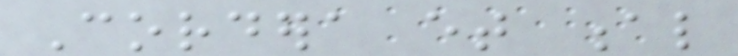Cordera et al
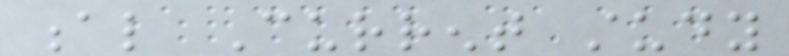al Current study
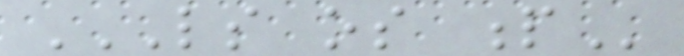LS OS P
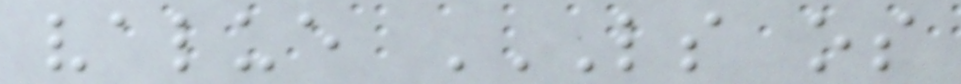value LS OS
